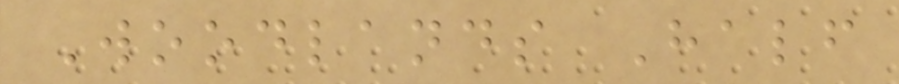Woodlands Half
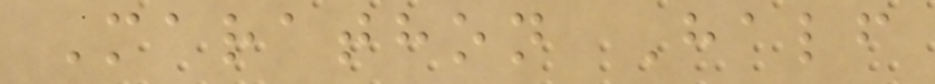Marathon Half
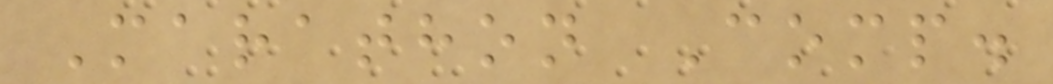Marathon Comp.
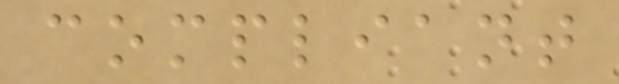compliant
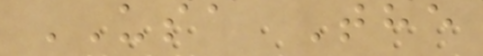USA The
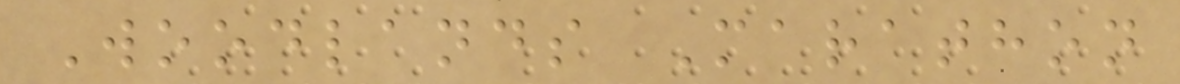Woodlands Marathon
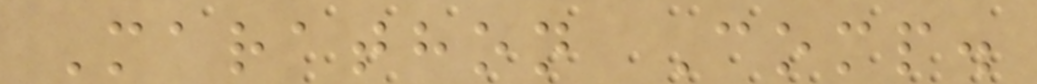Marathon Comp.
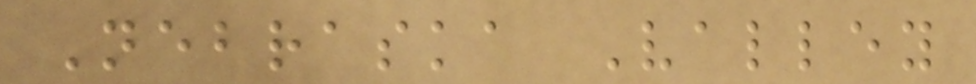Nebraska Valley
